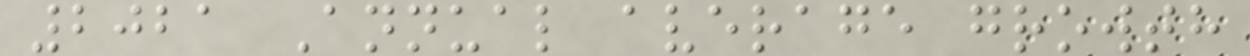2021 Annual average growth
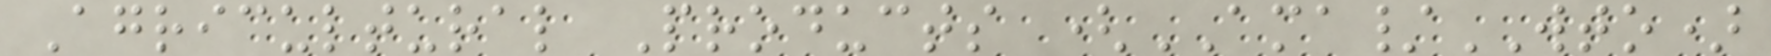Agricultural Products (AMA/WTO)
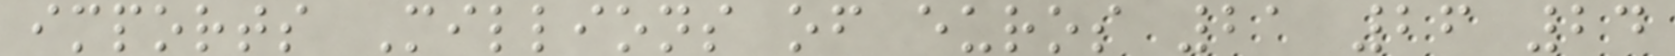imports Millions of euros 21 26 24
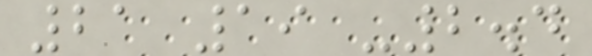21 19 -2.4
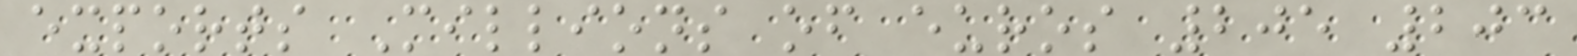exports Millions of euros 205 203
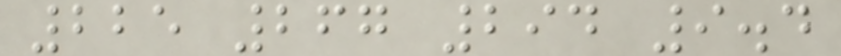225 267 294 9.4
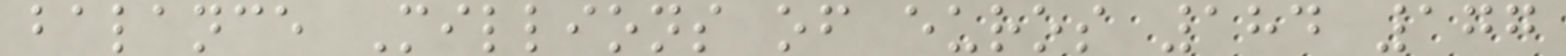balance Millions of euros 184 177
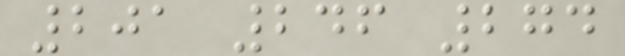201 246 274
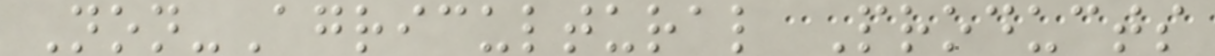Non-Agricultural Products
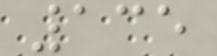135
